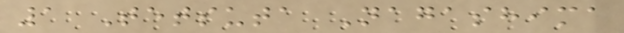1 Tetsuta Nagashima
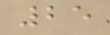25
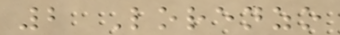2 Lorenzo
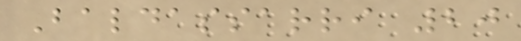Baldassarri 20
